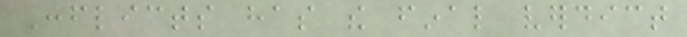Conflicts has the final verdict
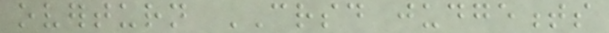overturn CRSD judgements
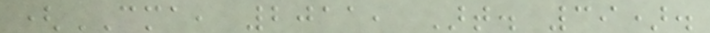(CMA, 2011, Art. 39).
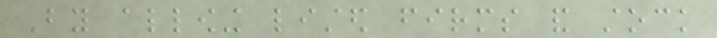By allowing listed firms and stock
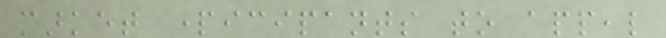market participants to appeal
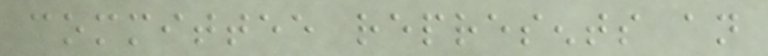committee represents an
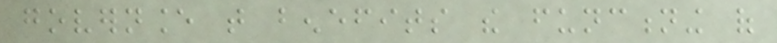governance that benefits the functioning of
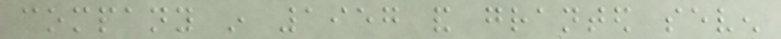company in 1957 and granted seven
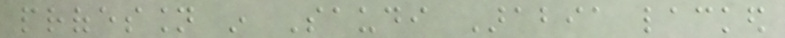profession in Saudi Arabia lacked
